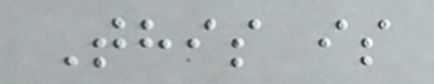This is
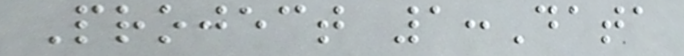Project 1:Data
